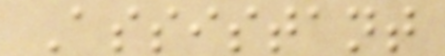Assistant
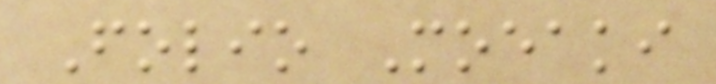Folio Moeaki
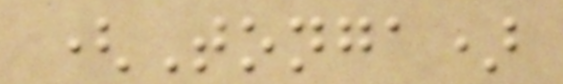(Tonga)
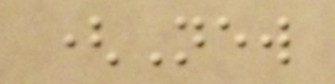(New
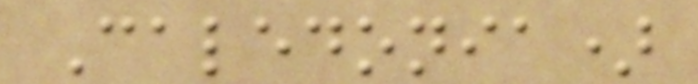Caledonia)
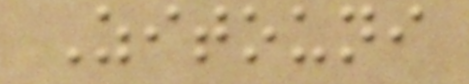Zitouni
